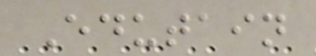Edutain
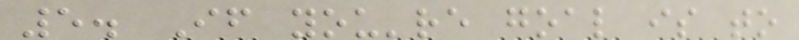5. If you're goal is to
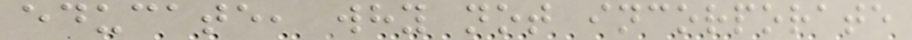educate, why not incorporate
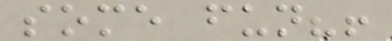some fun?!
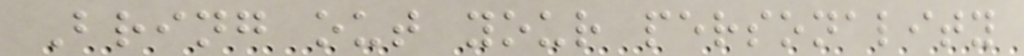Bring out your personality
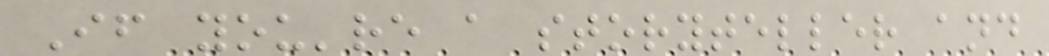If you're a storyteller and
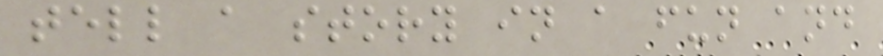tell a story in a fun and
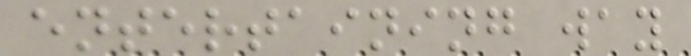entertaining way
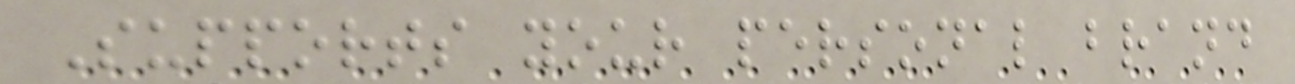Supports your personal brand
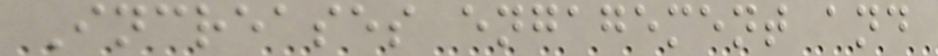Increases engagement and
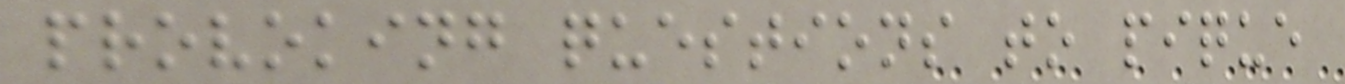provoking questions to pique
